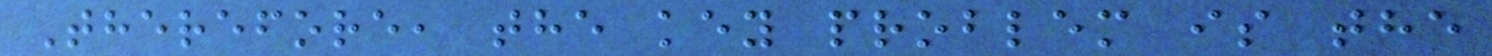Therefore, the key problem is the
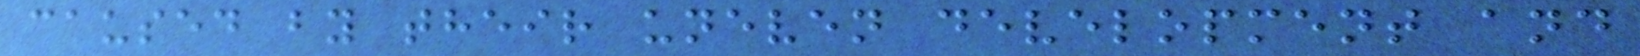caused by their uneven development and
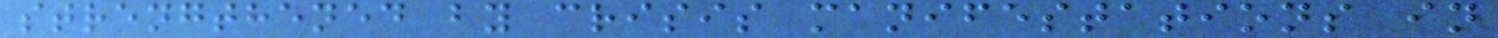strengthened by crisis manifestations in
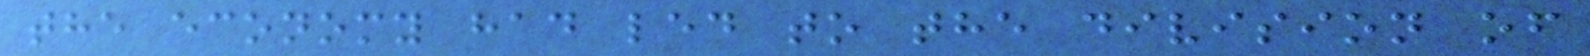the economy had led to the division of
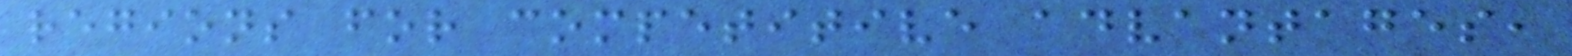regions for competitive advantages,
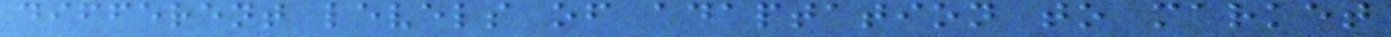different levels of adaptation to market
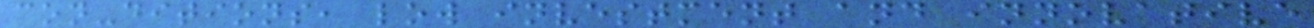con-ditions, low investment and innovative
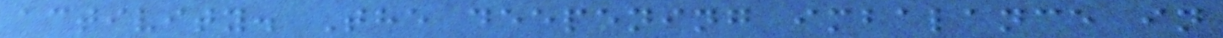activity. The deepening imbalance in
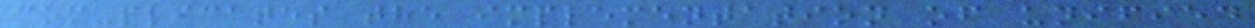com-plicates the implementation of unified
